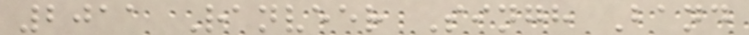2011 Ranveer Singh Band
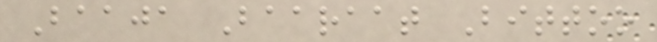Baaja Baaraat Bittoo
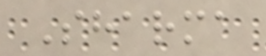Sharma
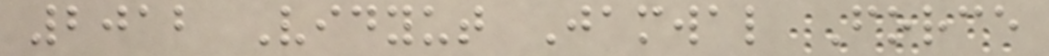2012 Vidyut Jamwal Force
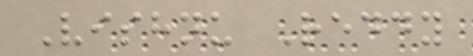Vishnu Reddy
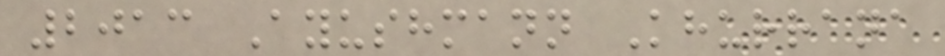2013 Ayushmann Khurrana
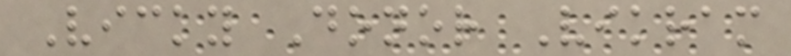Vicky Donor Vikram
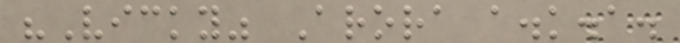"Vicky" Arora a.k.a.
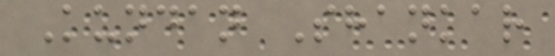Kundan Shankar
